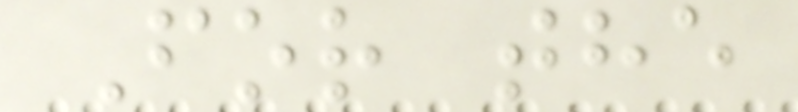For the
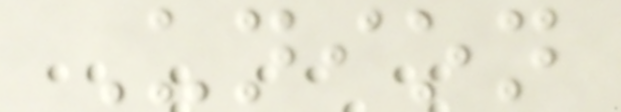Union
